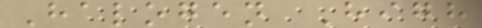Halogen High
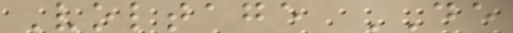Voltage DE
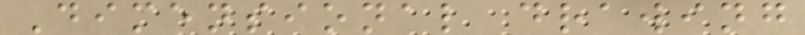Dimensional drawing
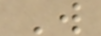W
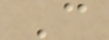C
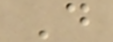D
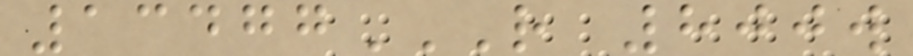13477R 800W
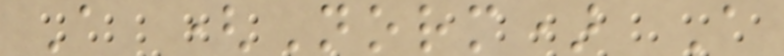A (Norm) A
